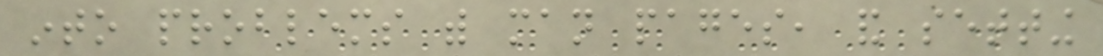into problems with man pages, and setting
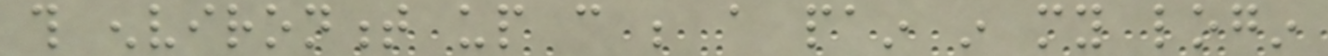this environment up can be a pain in my login
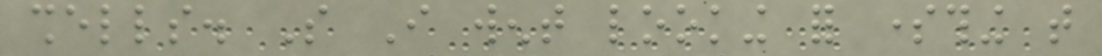shells. So I went looking for something that
